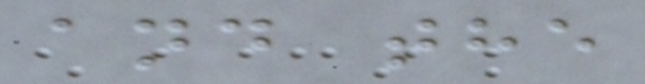and the
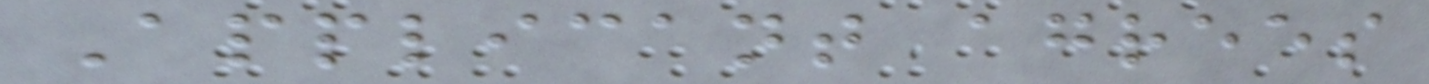Applicant agrees
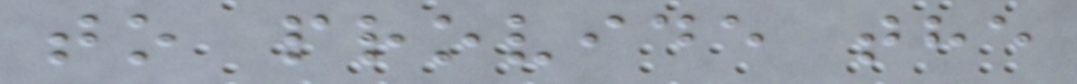to provide the
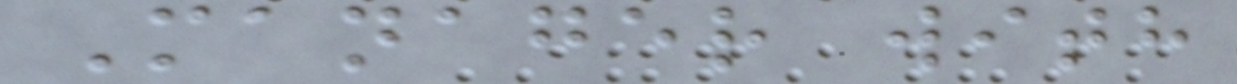Manager with
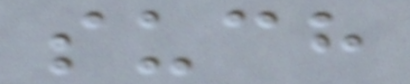such
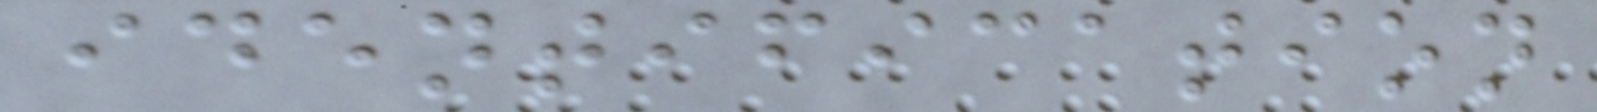identification
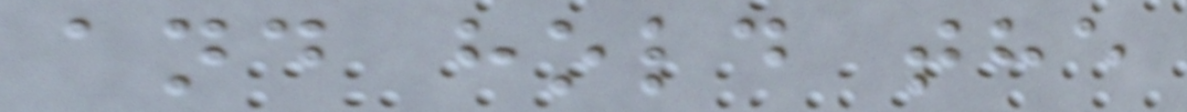and hold the
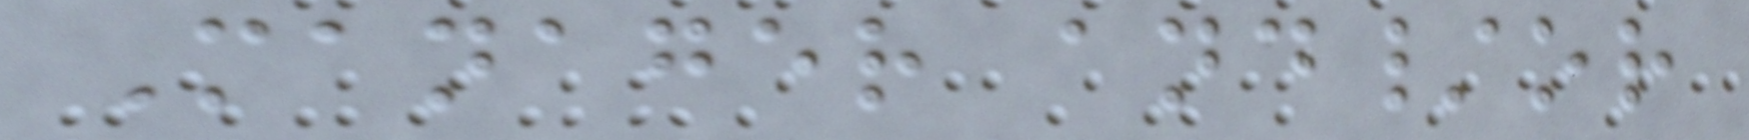Manager and/or
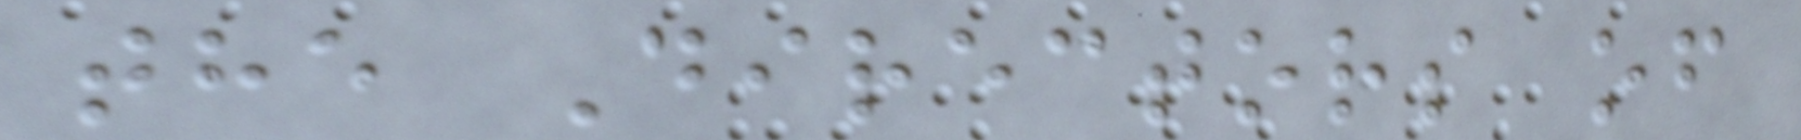the Directors of
